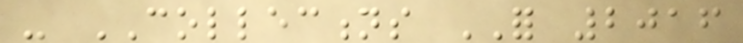- COLLECTIONS FOR 2016
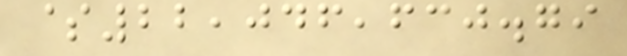$22,046,630.79
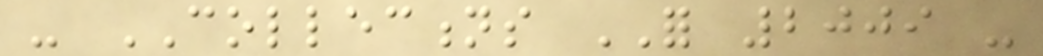- COLLECTIONS FOR 2009 -
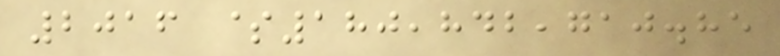2016 $180,842,710.85
